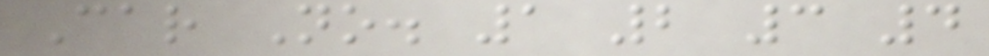Car No. 1 2 3 4
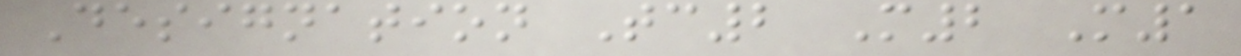Designation Tc2 M2 M1
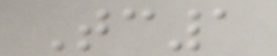Tc1
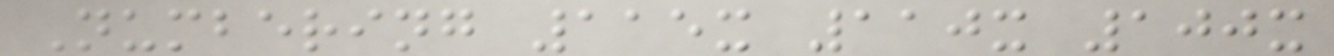Numbering 115x 110x 100x
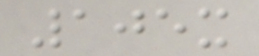105x
